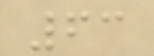63
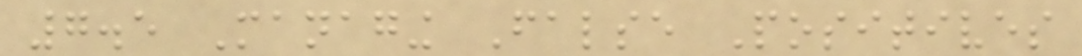7.5 Managing False Positives
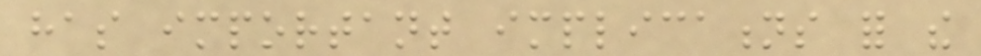has important implications for the
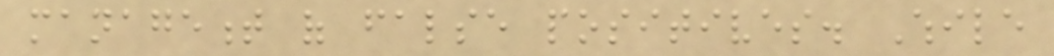management of false positives. While
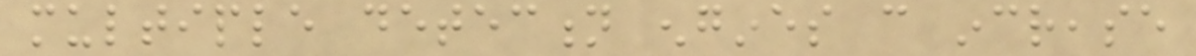multiple detection engines can increase
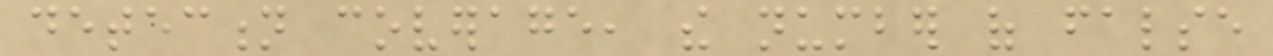detection coverage, the number of false
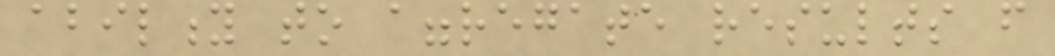ability to aggregate results from
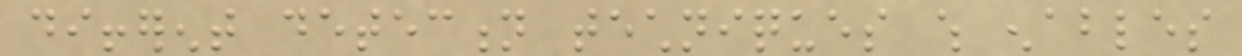different detection techniques which enables
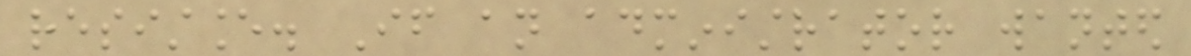resistance. If an administrator wanted
